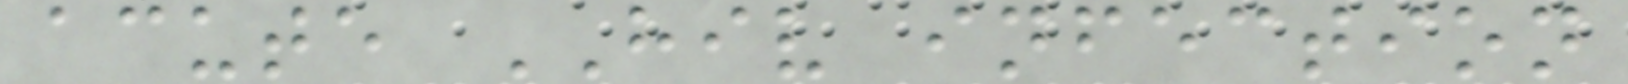acute HIV infection
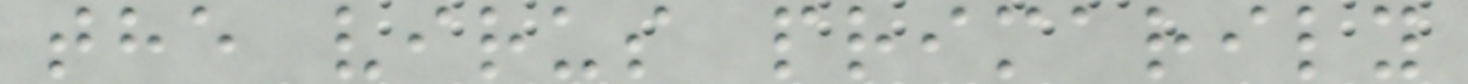the virus primarily
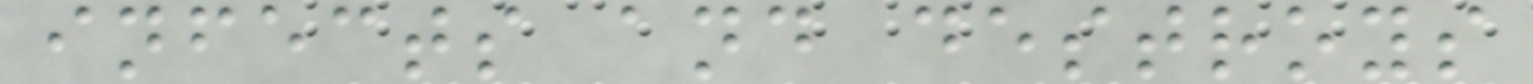infects and destroys
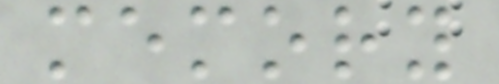memory
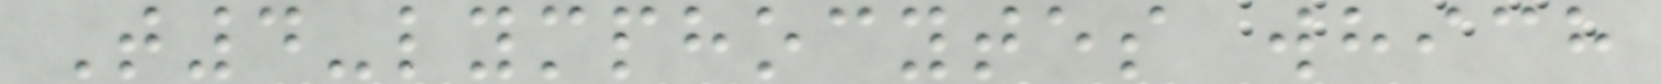T4-lymphocytes which
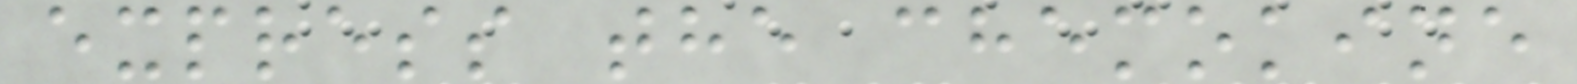express the chemokine
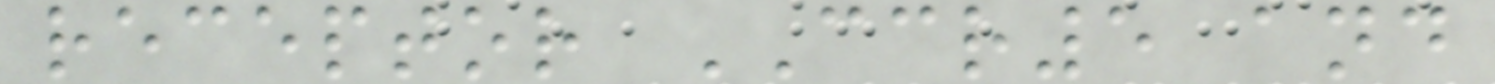receptor CCR5 and
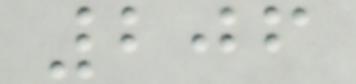206
